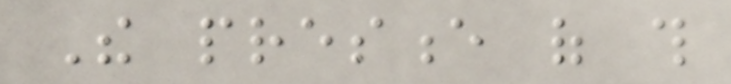The presence of this
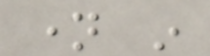name in
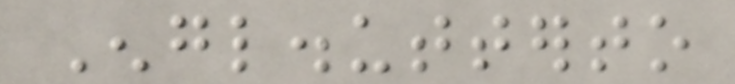Engl.utterto
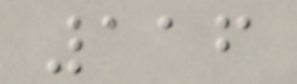116
